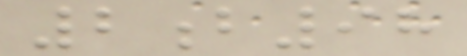2b98
